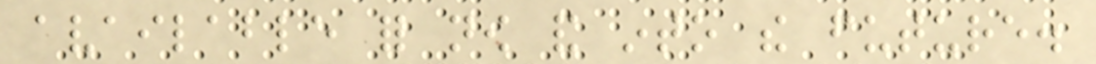available for now and into the future.
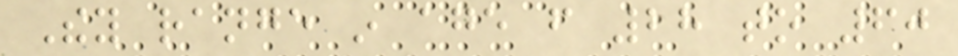They range in age from 28 to 60
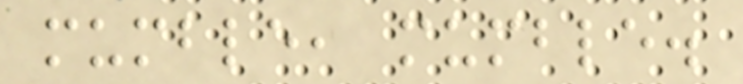mumble, mumble.
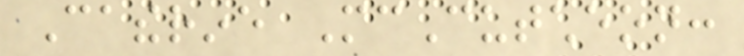Catherine McCutcheon:
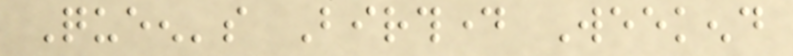Queen's Birthday Weekend
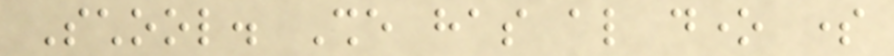School. She has also done some
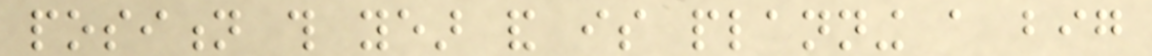position this year and is planning a big
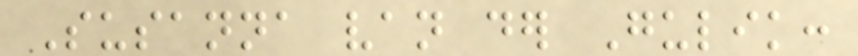Susanna van der Gulik:
